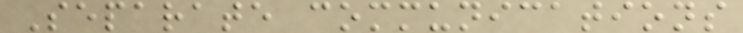Separate communications
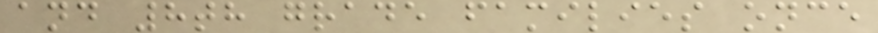and 8th grade families once
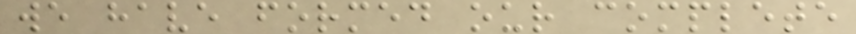we have formed our complete
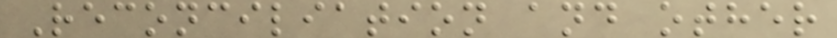Reconciliation and other
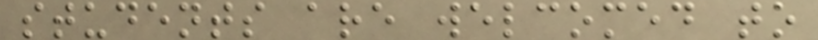students are welcomed to
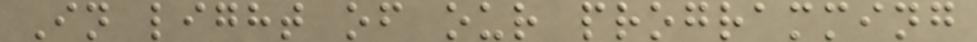In light of our programming
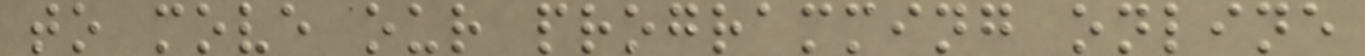to move our programming online
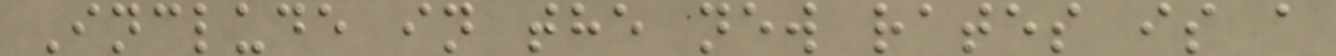Include in the new rates is a
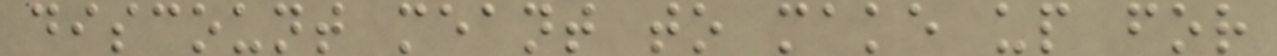discount meant to make up for
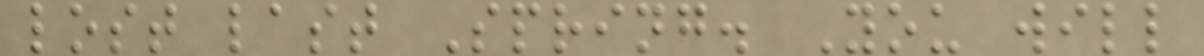lost last Spring. You will
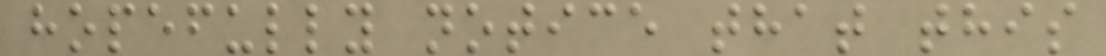hopefully notice that this
